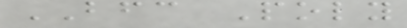BFC Poly
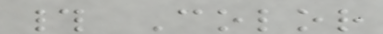# Color
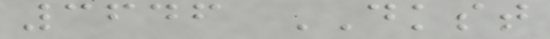3646 DKST
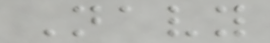Navy
